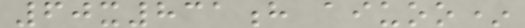60x831h aiuoo*
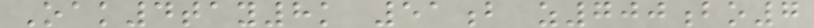Oak4tay8k 51b z700bo7
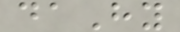daHy
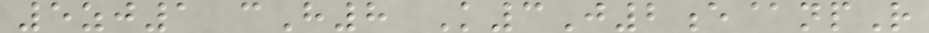5zj1 cH8 K3J2e@npR
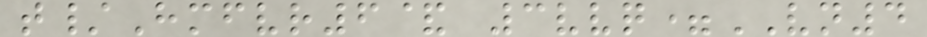t/Hmfvr6& 3vvq=VN4
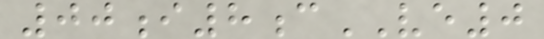00i8cVE0
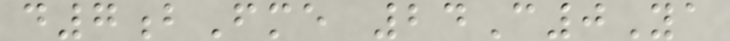d7bFme 24C0Ya
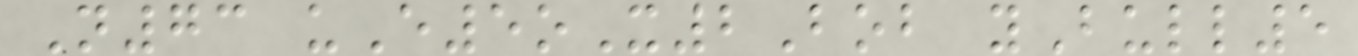N73 uE5oX2Bob yBull5
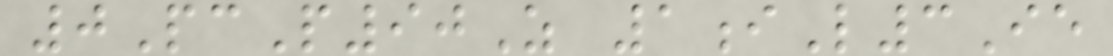0PcP90Z 1iL3Ie
